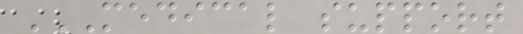MEDICAL SUPPORT
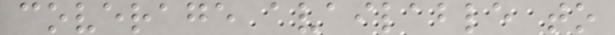coverage available to
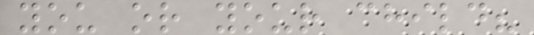you or your child?
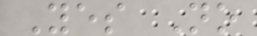Yes No
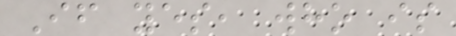If yes, who is
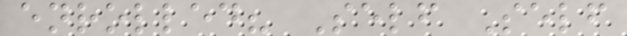enrolled? Self Self
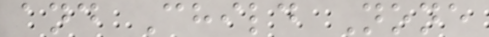and Child None
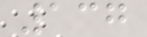137
